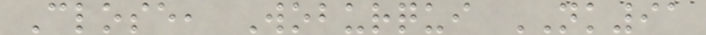Close, Woburqui NK91
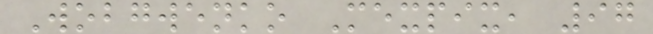Wobgwenko Mexpix, 97
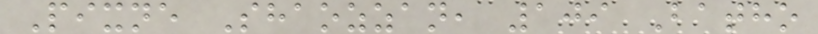Pixne Shaozzan, 109 Batho
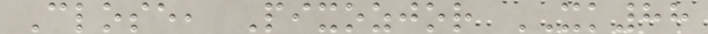Close, Pixozjor XK88
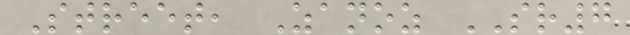Street, Zanoz SR7
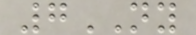7NY
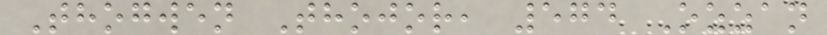Thogwen Thojor, 574 Ozzan
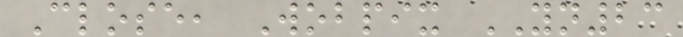Close, Wobpix YN23
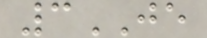3JE
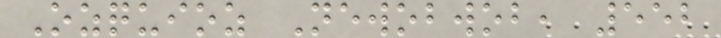Ozquioz Newobwob, 552
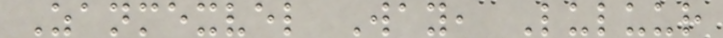Zanmexvel Way, Luluur
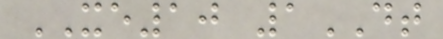XE10 1DT
